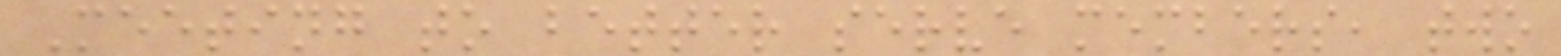Meeting to better serve members, two
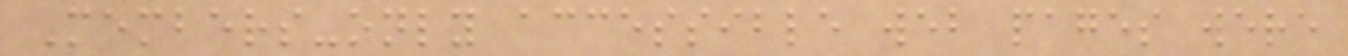Members-only accessible web pages were
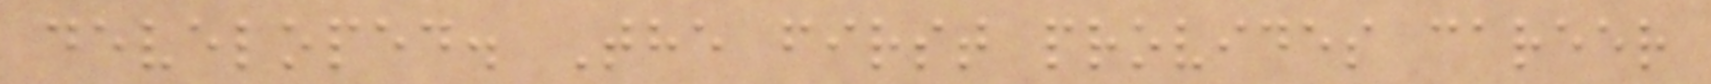developed. The first provides career
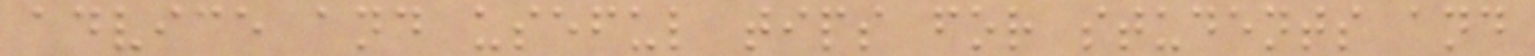advice and useful tips for students and
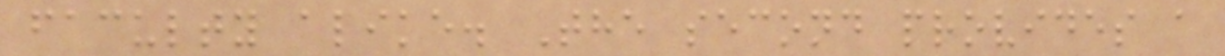faculty alike. The second provides a
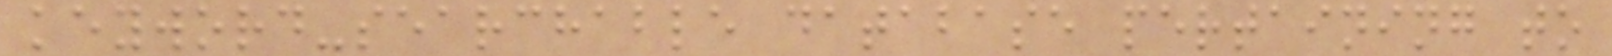keyword-searchable database pertaining to
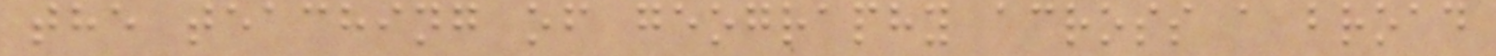the teaching of geography across a broad
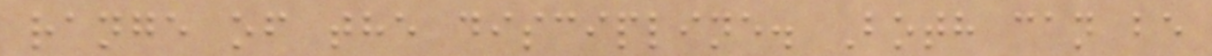range of the discipline. Both can be
